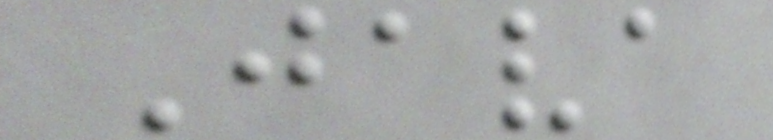Java
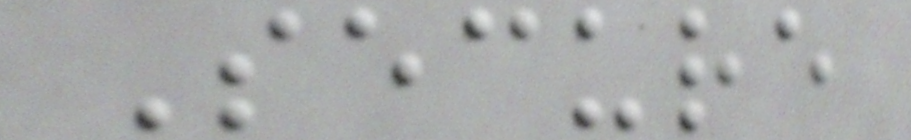Secure
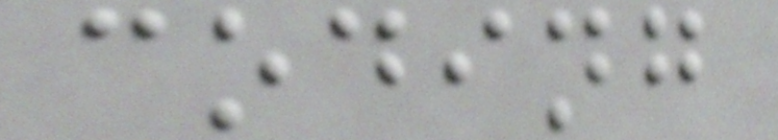coding
